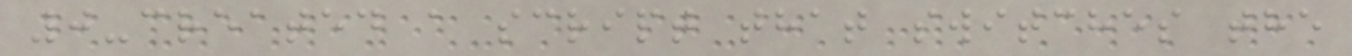0-created a script that switches the
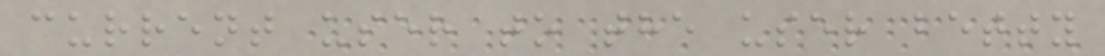current user to the user betty
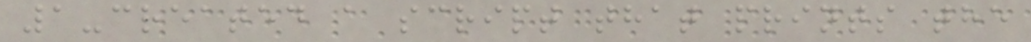1-created a script that prints the
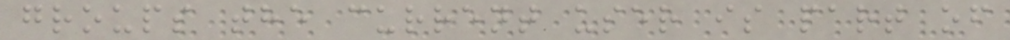groups the current user is part of
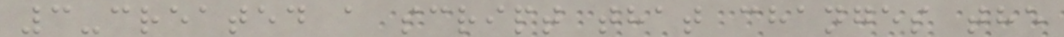3-created a script that changes the
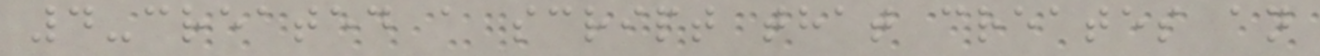4-created a script that creates an
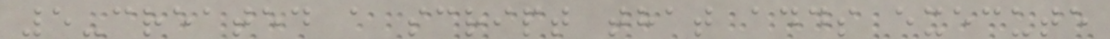5-created a script that adds execute
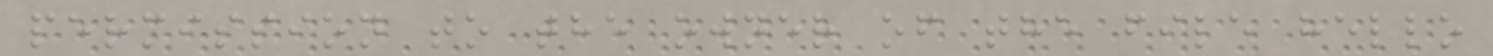permission to the owner of the file hello
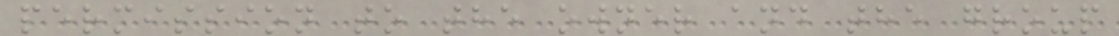permission to the owner and the group
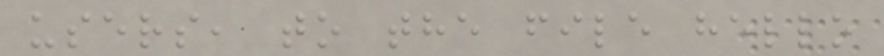users, to the file hello
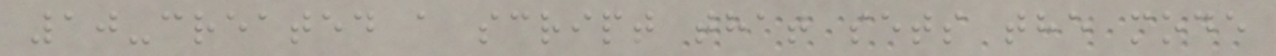10-created a script that sets the mode
